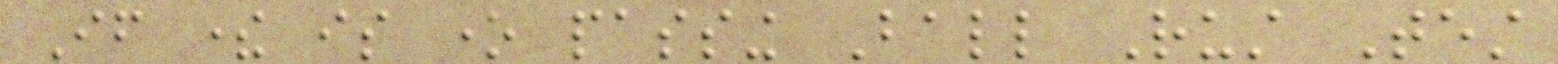If there is one passing Ball Rust Test
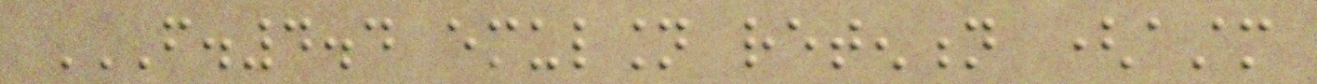F.4.4 EMULSION RETENTION (ASTM
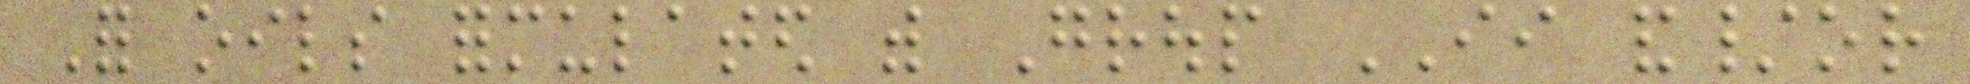For oils formulated with Group II and/or
